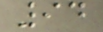94
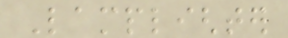Lamplighter
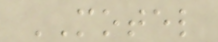MOTEL
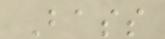Bass
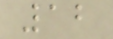12
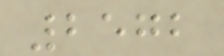2572
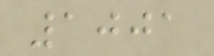1001
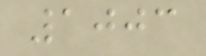1003
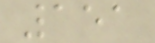151
